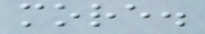more.
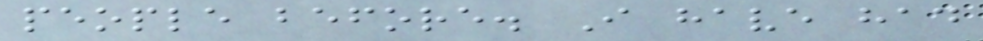people before. I have had
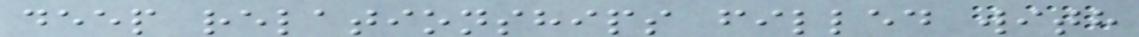deep relationships filled with
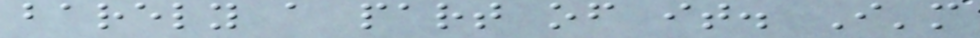barely a part of it. I'm
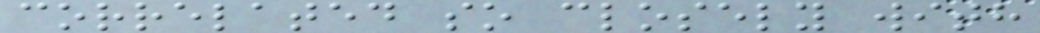correlated so closely with
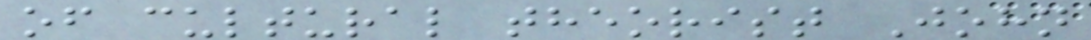of cultural theorist John
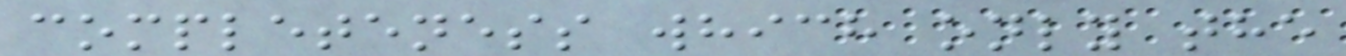completeness which only the
